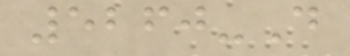5260-D
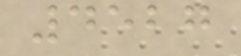4527
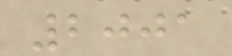2001
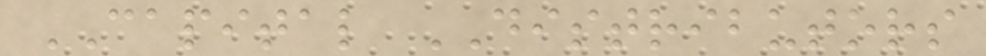CAPITAL DISTRIBUTORS
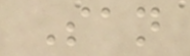San
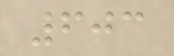603
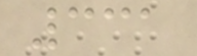331
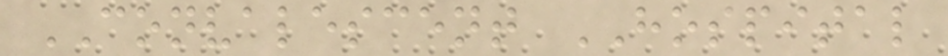CONVALESCENT HOSPITAL
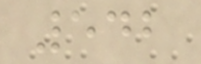542
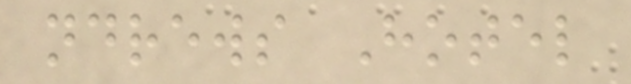ndrews Hotel
